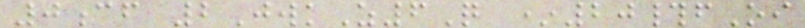0cf 2JwkZ6Q *20#fOi
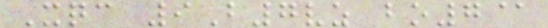Xqc 9B7vz bo7@
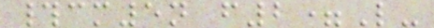#cm5n f2=L-
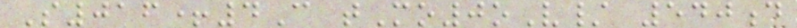S016+4C tMo0oV/ 540d
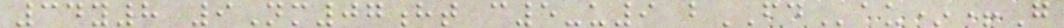34y8 9Nm07ht c5-u9 bFDau*+G
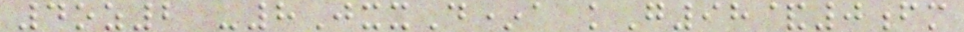4oz2 -8JxxD*a kG98&0fm
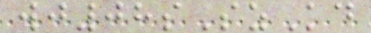wj08sSzKd
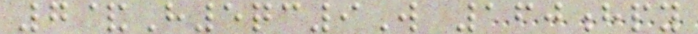7&H5qc9W 160hpy
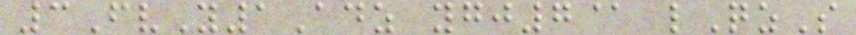3FvY1Adz ygj7@ lQzS
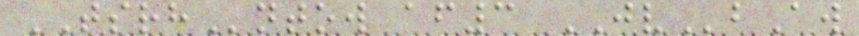TSRHntow af3 JVbAw
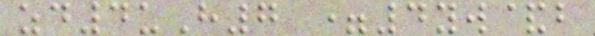zd4uH7 =4yw&b
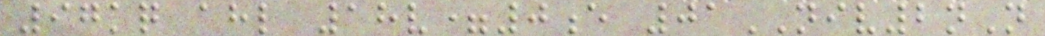97kq ahl 18v=0e 01NIV2nN
